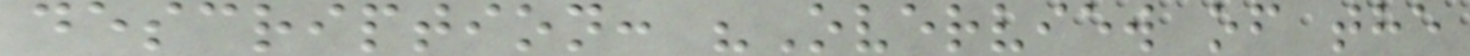description: "Overview of the
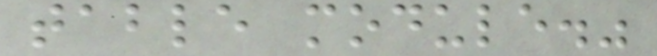table module."
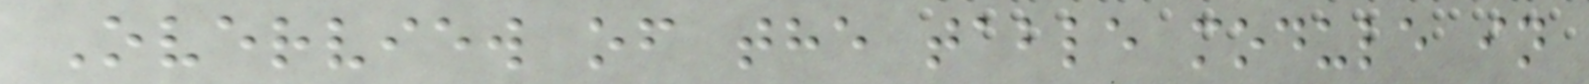Overview of the table module in
